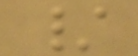/
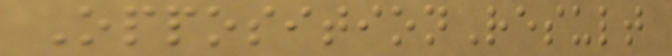OppositionResult
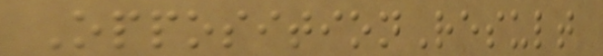OppositionResult
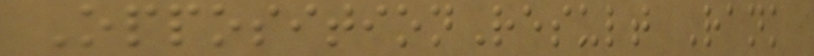OppositionResult Rank
